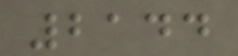2144
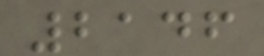2146
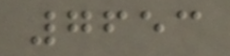7653
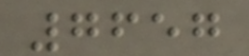7657
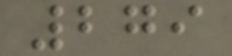279
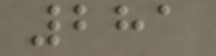281
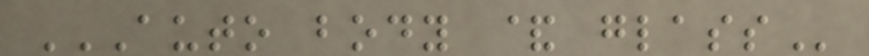AUTO BODY & GLASS
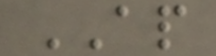AP
